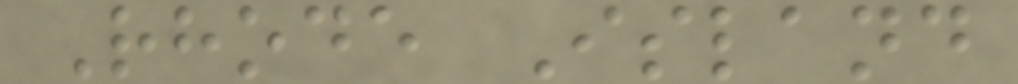Rhode Island
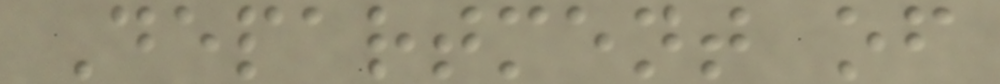Department of
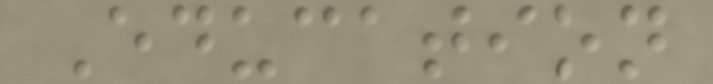Education
